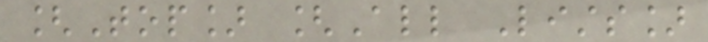[Top] [All Lists]
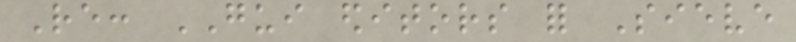Re: GUI editors for Sieve
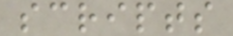scripts
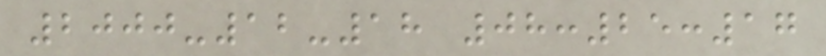2000-12-18 08:25:17
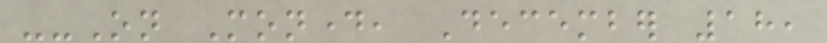--On Monday, December 18,
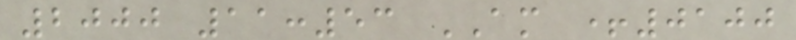2000 11:53 AM +0100
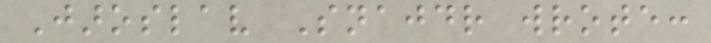Jaroslav Snajdr wrote:
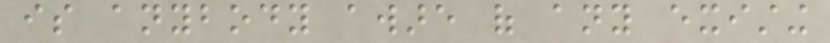is anybody aware of any existing
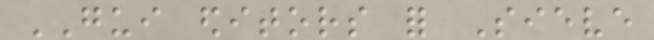GUI editors for Sieve
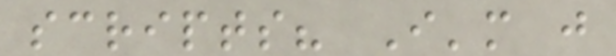scripts? I'm just
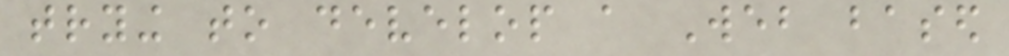trying to develop a Web based
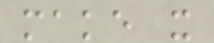make it
